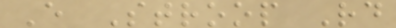E Stroop Rd
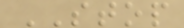STOP
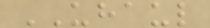UHAUL
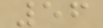56
